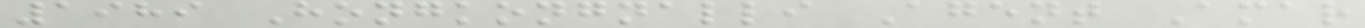1989 Hongkongnalli Agent Amar
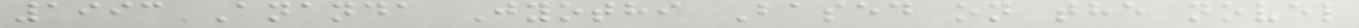1993 Ananda Jyothi Based on the novel
